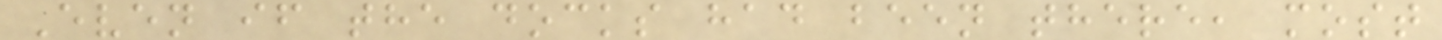Even if the docks had been there, most
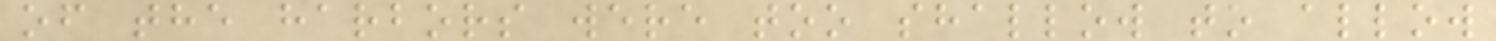of the harbors were too shallow to allow
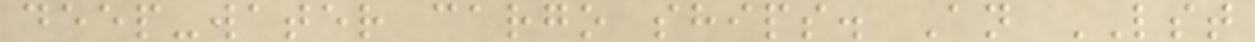deep-water cargo ships. An LST
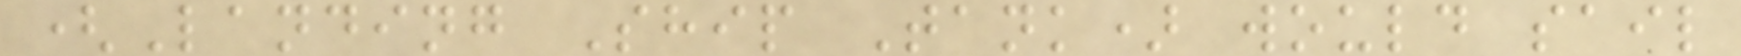(Landing Ship Tank) would sail
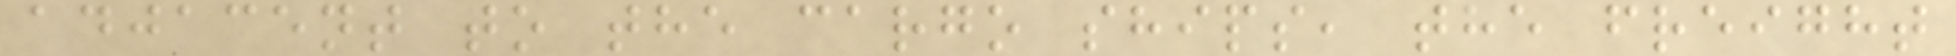adjacent to the cargo ships, the freight
